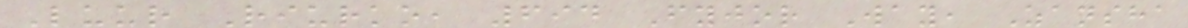Luur Riurko, 694 Fyjor Way, Zansha
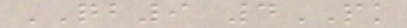QB9 4PK
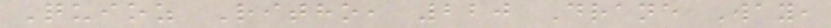Quioz Ritho, 220 Drane Way,
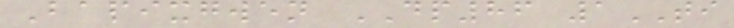Bapixgwen DP86 1TI
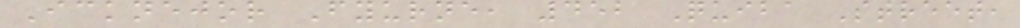Icknejor Fyurne, 452 Quiba Street,
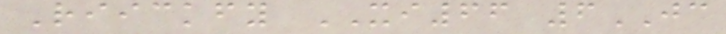Riickfy XI66 6JC
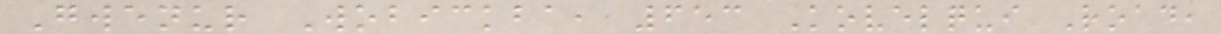Gwenur Wobickba, 653 Kovelqui Road,
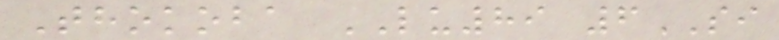Thokoba LU89 6SI
